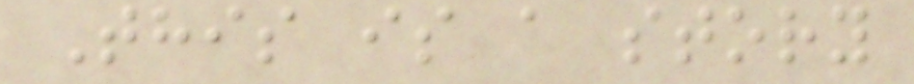This is a story
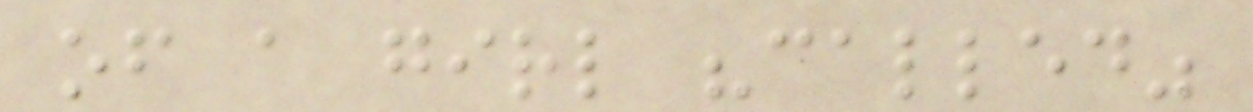of a girl "called"
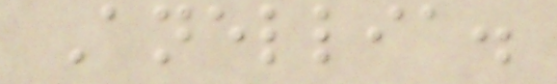Anellia.
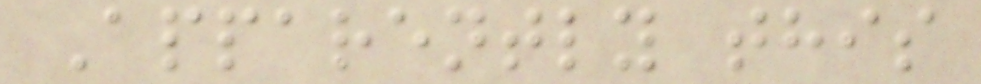Apparently this
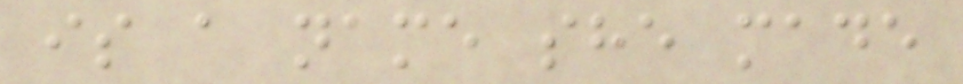is a name she made
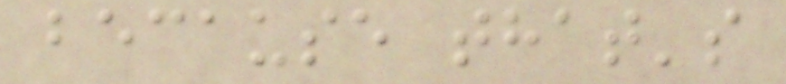because that's
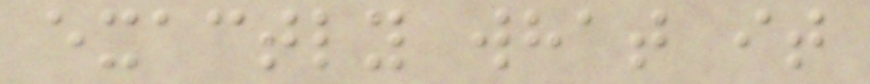exactly what it
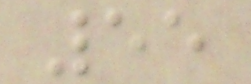55
